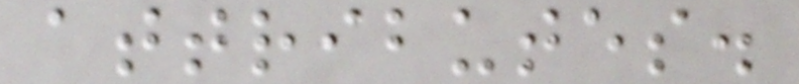attributes.
